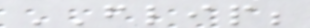FLIP;
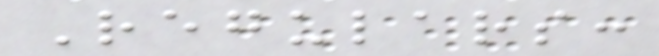Regulars:
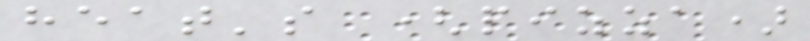heat's (pizza)
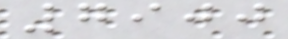7900
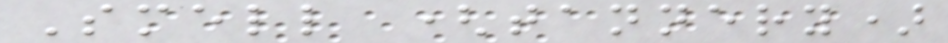Smell (tannery)
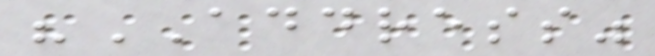"ADDRESS"
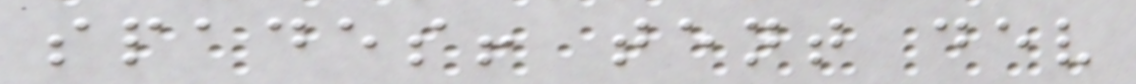spades! tent dev
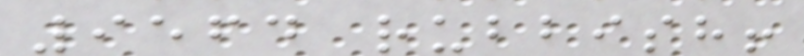9564 rubbish!
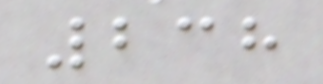238
